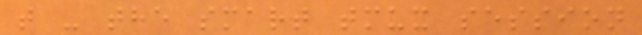t - the smart tmux session
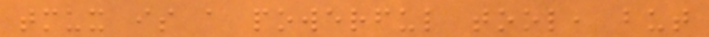tmux is a powerful tool, but
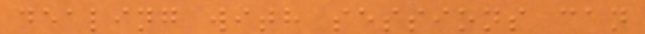dealing with sessions can
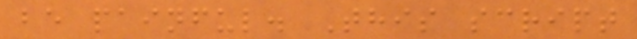be painful. This script
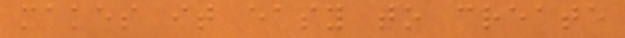makes it easy to create
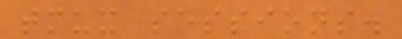tmux sessions.
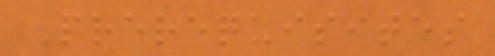Prerequisites
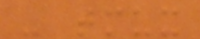- tmux
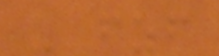- fzf
